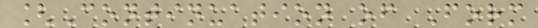[Continuation of Form
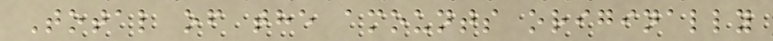Total of the amounts originally
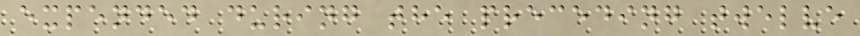expended during the preceding twelve
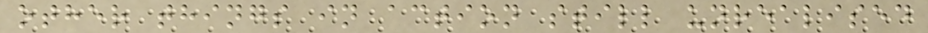other things in action still unrealised
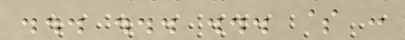... ... ... $ :
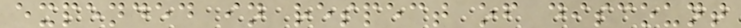expended in respect of discount
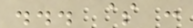... $ :
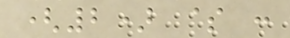(2) $ :
